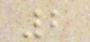2
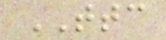TTC
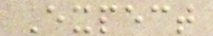Expect
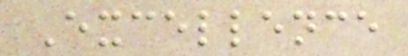Excellence
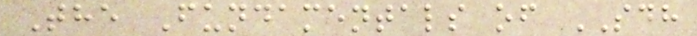The Fundamentals of SDH
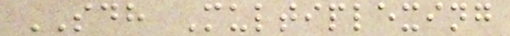SDH Multiplexing
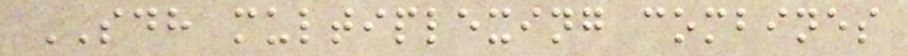SDH multiplexing combines
